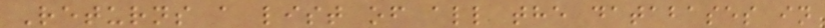Returns a list of all the databases in
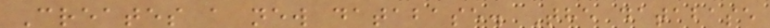Creates a new database. The database
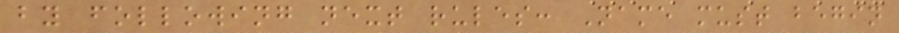by following next rules: Name must begin
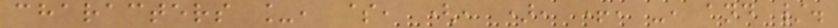characters _, $, (, ), +, -, and /.
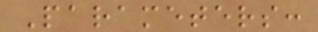Parameters:
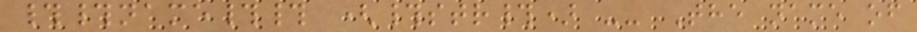##name## (#str#) -- The name of
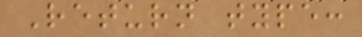Return type:
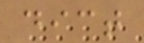dict
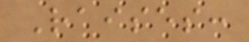Raises:
